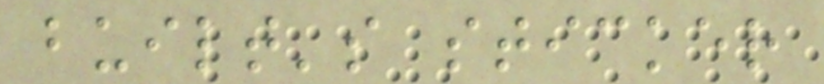built's sticker
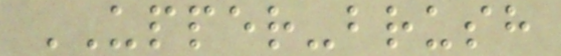UPPER-brush
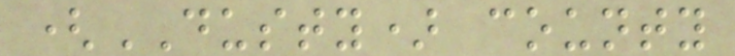(DUSTY) county
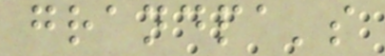grandpa's
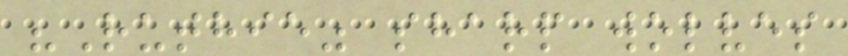"Ruthie" sharp wolves
